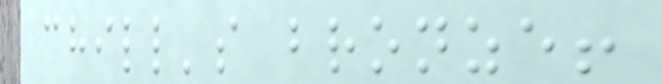chill's bronze!
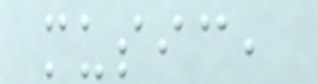music,
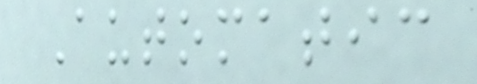Automatic
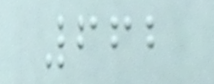662
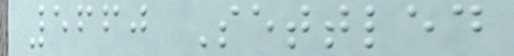5660 Settled
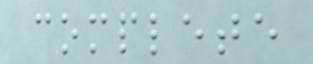complete
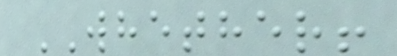WHETHER!
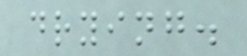drying.
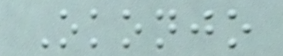Okonjo
